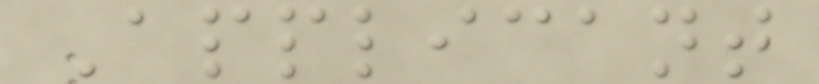Applicant
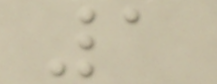1
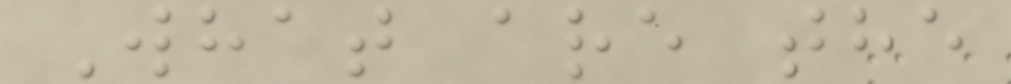What are the
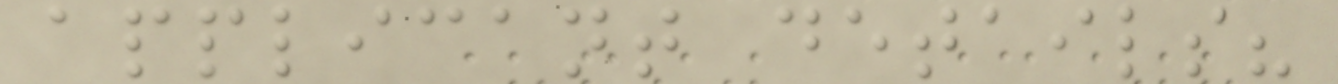applicant details?
